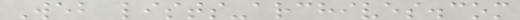Web lists-archives.com
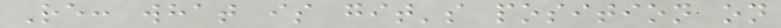Re: what is git's position on
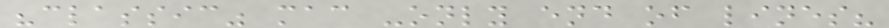"classic" mac -only end of lines?
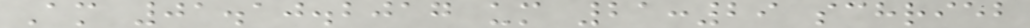Am 01.10.2017 um 21:29 schrieb
